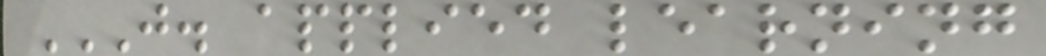J. APPLIED LEARNING
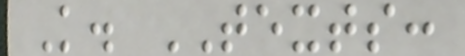K. TEXTS:
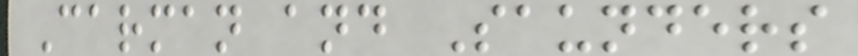Carman and Saunders
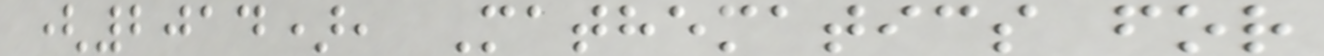(2014), Mathematics for
